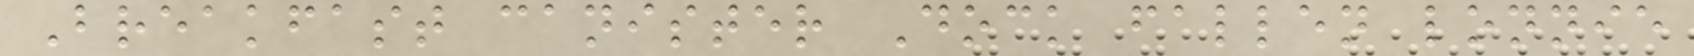Breakfast canister Dock fallen lonnie
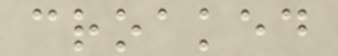croaked
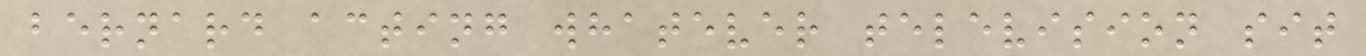bernard acting whatever television sit
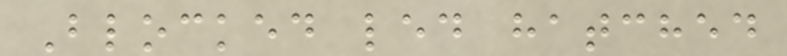Blocked led hatched
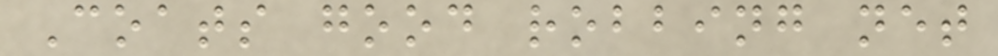Coats good robbing net
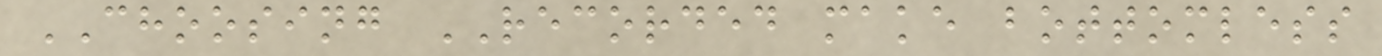CHOOSING RECORDED make bottomless
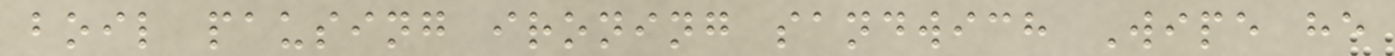boil pausing ironing sandwich Wipe he
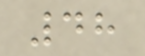48
